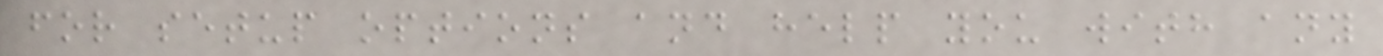for setup options and help you with any
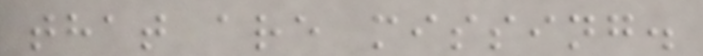that are missing.
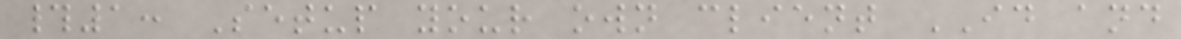#1: Setup your own client ID and
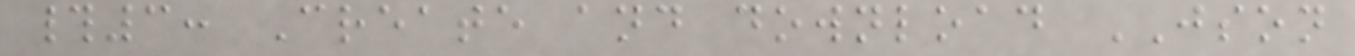#3: Create and download JSON
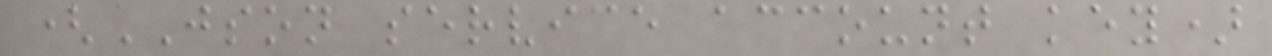(JSON service account key)
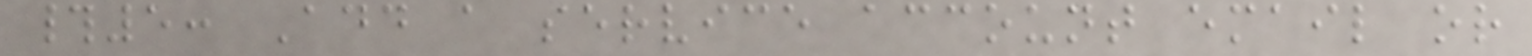#5: Add a service account email or
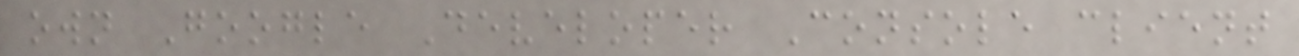own Google Developer Console client
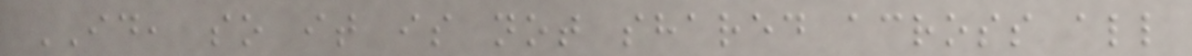ID, so it is not shared across all
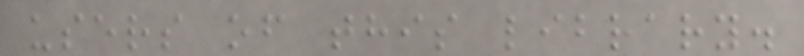users of this library.
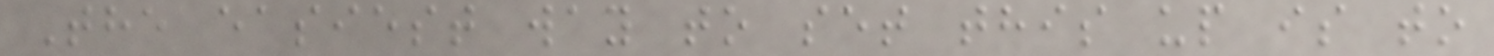The easiest way to set this up is to
